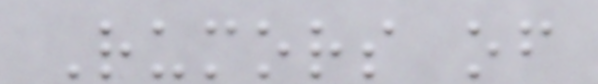Rumors of
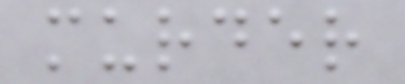murder
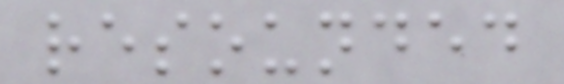resounded
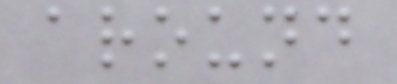around
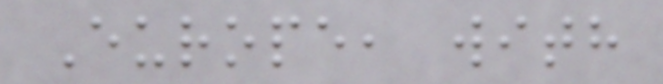Europe, with
